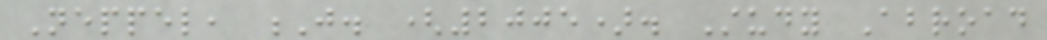Neppel, J. (2005). Study Abroad
